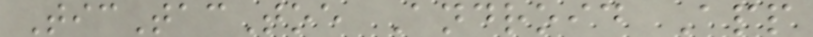TicTacToe Android App
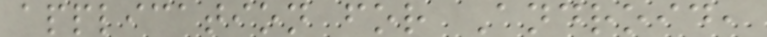application for Android,
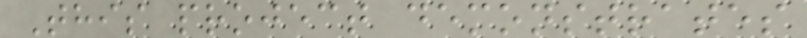This project demonstrates
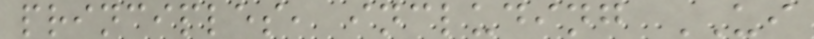principles, including UI
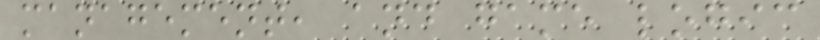management, and game logic
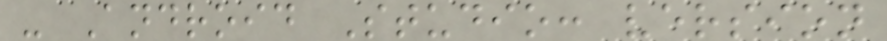- Android Studio: version
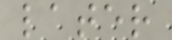later
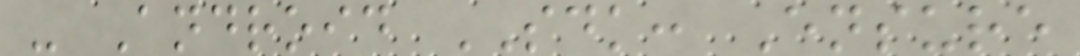- Android SDK: Ensure
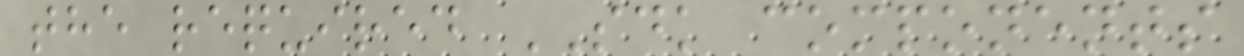the required SDK components
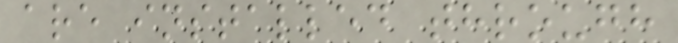are installed through
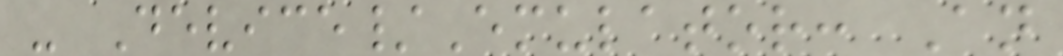- Device/Emulator: An
